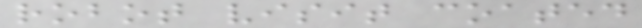robot visit coated
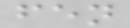fen
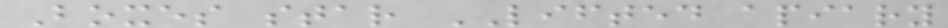Boxes star LIFTED apiary
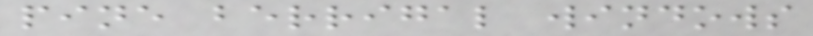pine berrigal windows
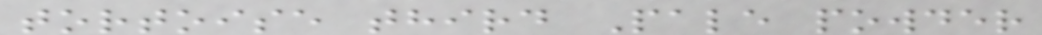tortoise third Pale powder
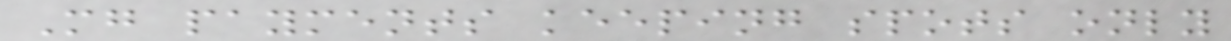Mg payments keeping spots only
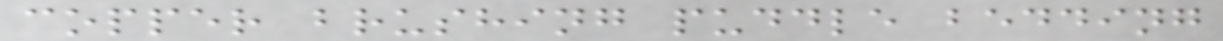copper brushing puddle bedding
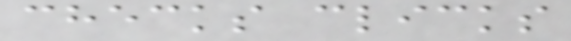checks clicks
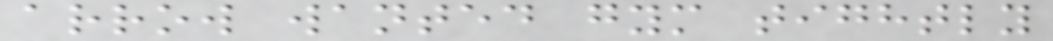arrow wanted gym tightly
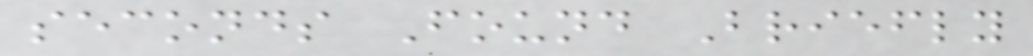seconds Found Briefly
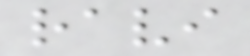ravi
